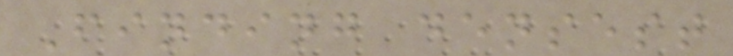Finding densest
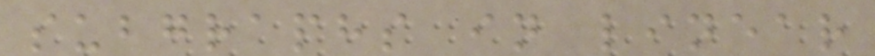subgraphs in linear
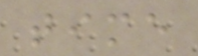time
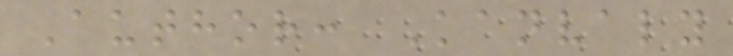Author: Kanvaly
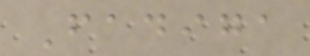Fadiga
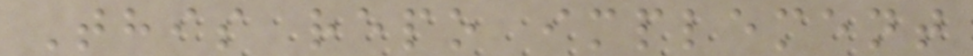This repo implement
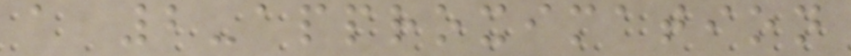a 2-approximation
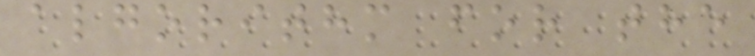algorithm for the
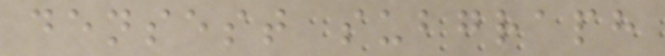densest subgraph
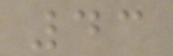43
